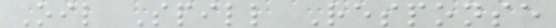Oil Spill Response
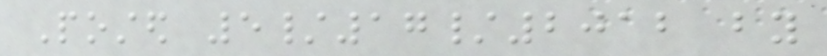Posted 5/17/2012 by
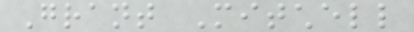Grant Mitchell
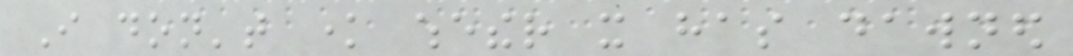I don't know whether it has dawned
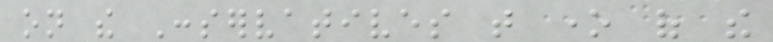on the Conservatives that one of the
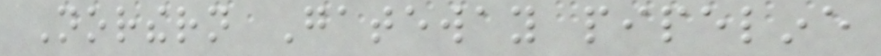Northern Gateway pipeline
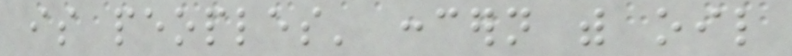is peoples' concern with oil
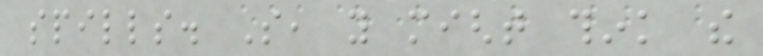spills. So, you might think the
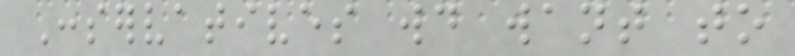Conservatives would want to
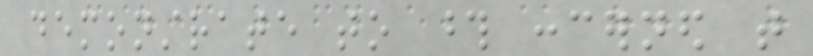demonstrate to those concerned that
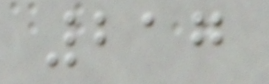217
